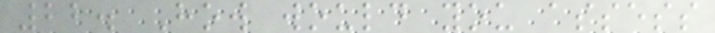22. How would you assess
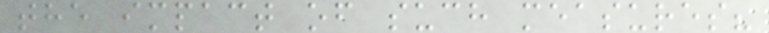the impact of such measures?
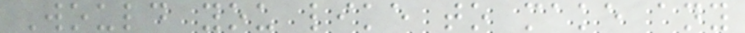Would you like to make any
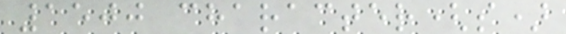1500 character(s)
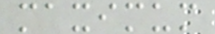maximum
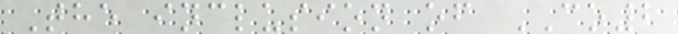The inclusion of CO2
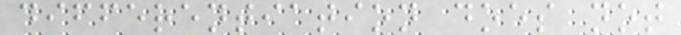differentiation does not
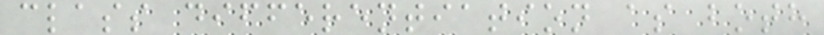class differentiation as both
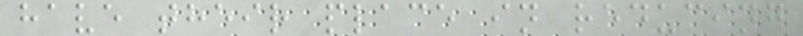have their place in reducing
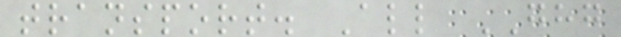transport. All GHG
